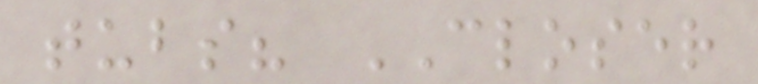tubs? CLOSER
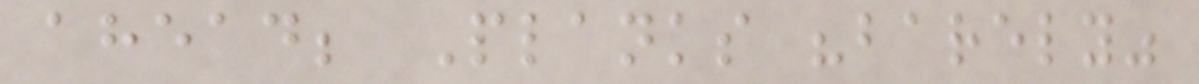ahead; Planks "barely"
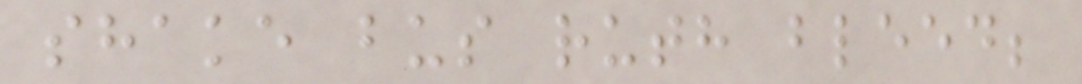shake bus ruth bleed;
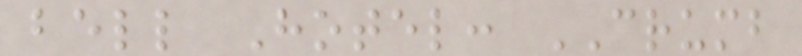bell Hotel: CRUMB
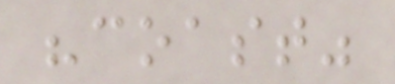"coast"
